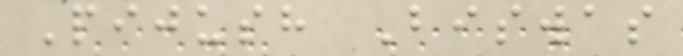Pijush Biswas
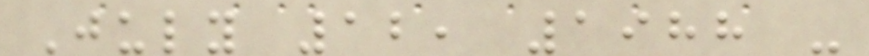July 12, 1988 -
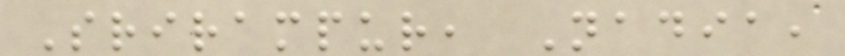Srirampur, Nadia,
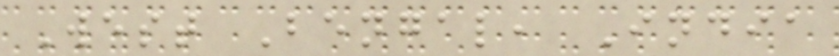West Bengal, India
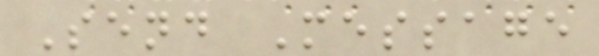Send Message
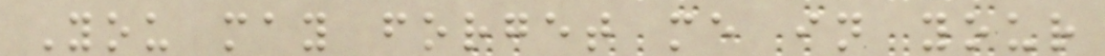You may forget me in your
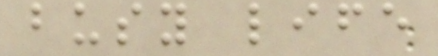busy life
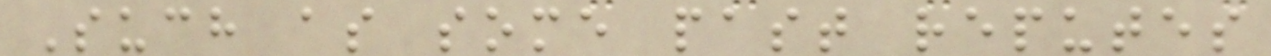Such as some past reputes
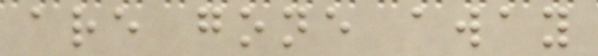are gone away
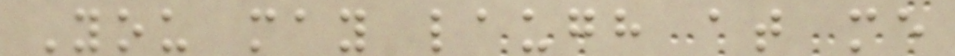You may laugh at me
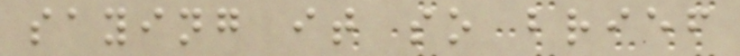saying it so brief
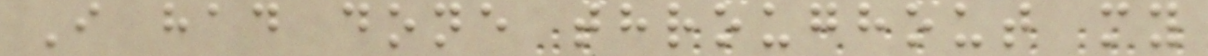I had done throughout my
